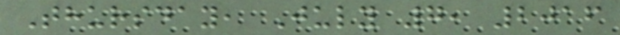Thursday, July 7, 2016
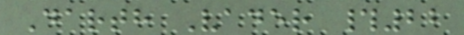Darth Vader #22
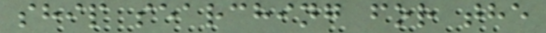ship searching for the
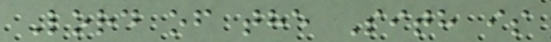Lord of the Sith is
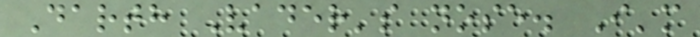Darth Vader's nose. I'm
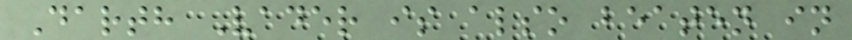Darth Vader is also beaten in
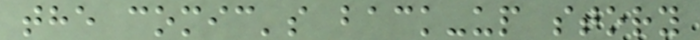the comic's back-up story
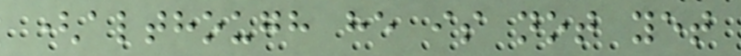(although he is not yet
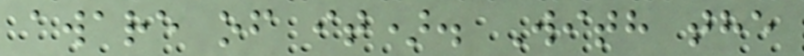aware of it). With the
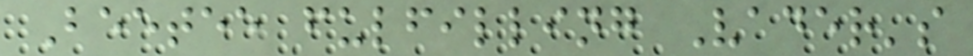Beetee fulfilling Vader's
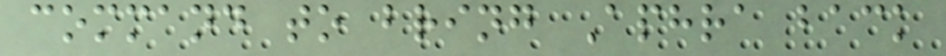command to bring Aphra back
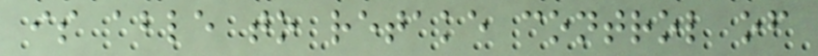is able to retake control of
